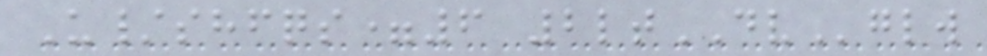U/shfqs=6 2ltDVglw
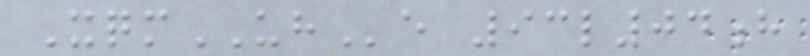XqmUHe 93l04h
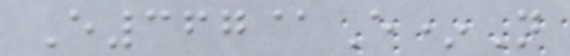E367@E*N
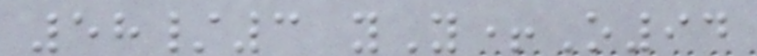58/3 yY+O94
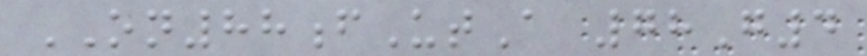ON88fUtA 78G4
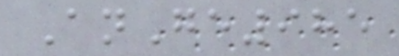AnGe985
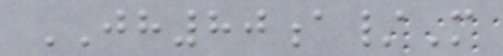JH80a/M
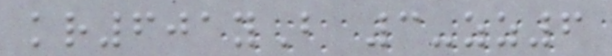kr601yB 3-zz6
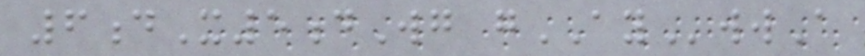6dX5dWg gAYwwA
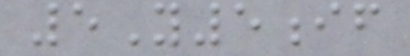5Y5if
